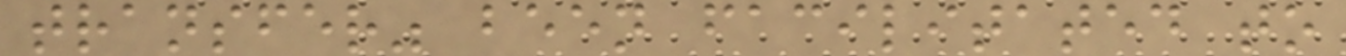transfer" been facilitated to
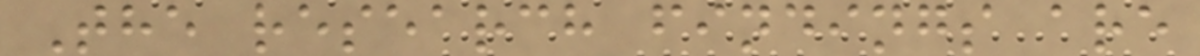The research findings are
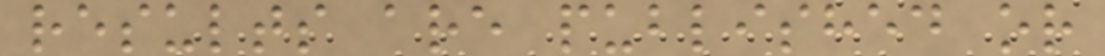results are published or
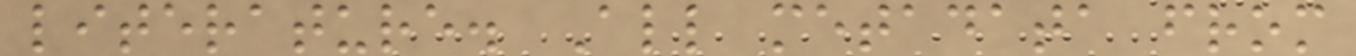literature. All metadata from
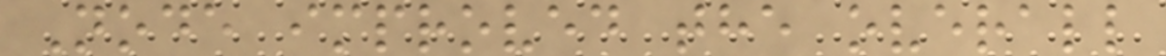Node improved the overall
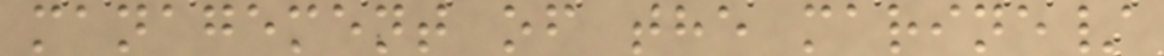management of the marine/
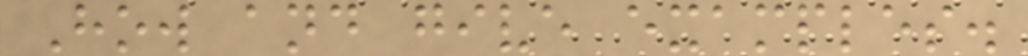How and give examples.
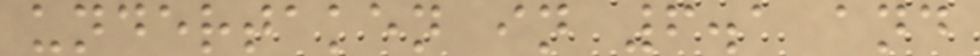undertaken in 6.1 and
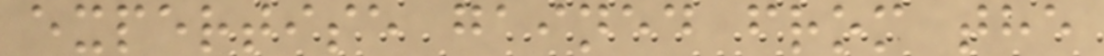expertise gained from the
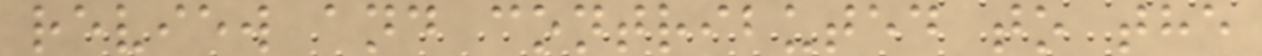review and contributed to the
